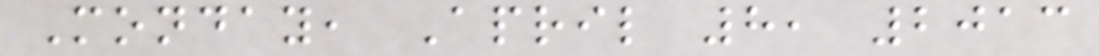Monday, April 8, 2013
